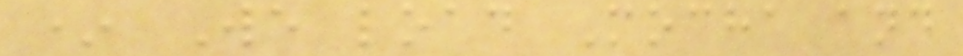* We load Mocha and
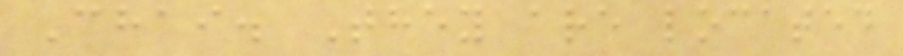Chai. They are located
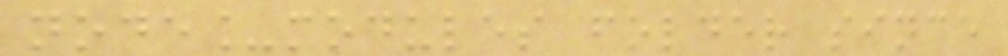node_modules folder since
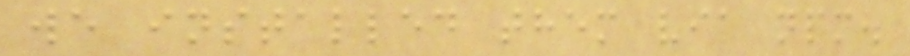we installed them via npm.
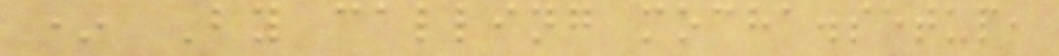* By calling mocha.setup,
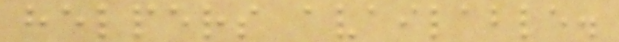helpers available.
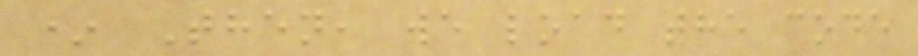* Then, we load the code
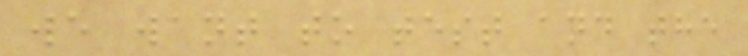we want to test and the
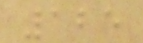125
